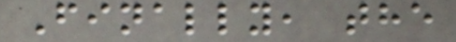Finally, the
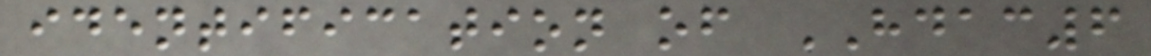identification of HDAC6
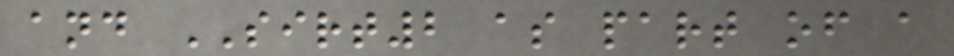and SIRT2 as part of a
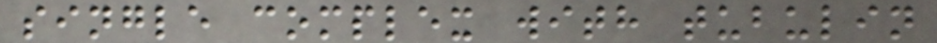single complex with tubulin
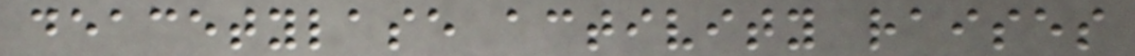deacetylase activity raises
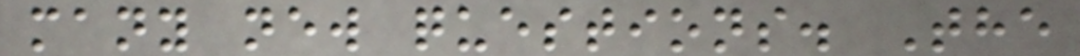many new questions. The
